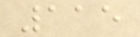115
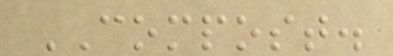COMPOST.
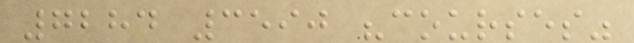7284 3590 "courses"
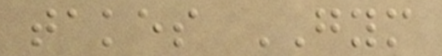takes GYM
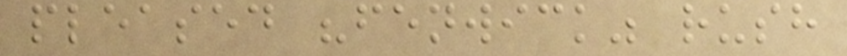pleased "fenwick" rush
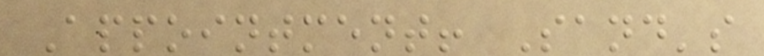Appointment! Sand's
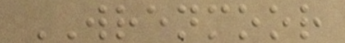WRENMOOR
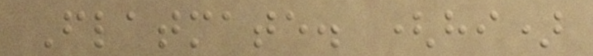Flatmate. (hi)
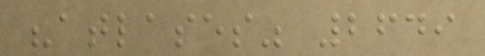"atlases" 2649
